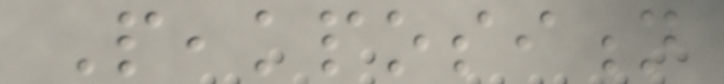Peakposition
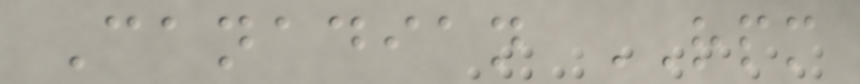Canadian RPM
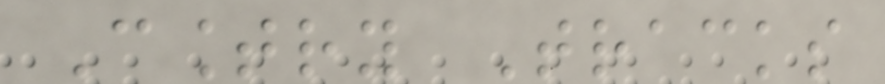Country Tracks
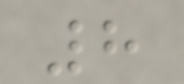8
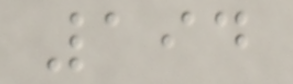194
